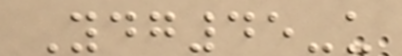Ydg45-u
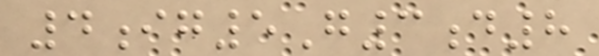4ig5G3d8
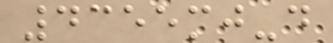4355mj-d
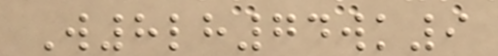W8lh74wk9
